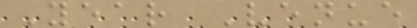Year Venue
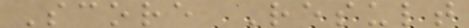Score Result
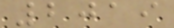2019
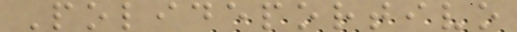Polideportivo
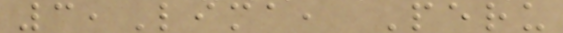3,Lima, Peru
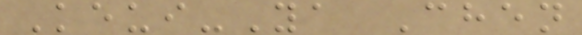Keui-Ya Chen
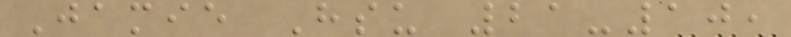Jamie Hsu 21-10,
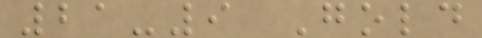21-9 Gold
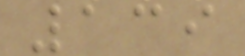139
